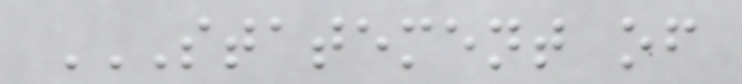STATEMENT OF
